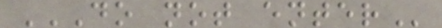DO NOT ENTER
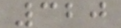320
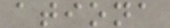ationa
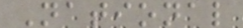National
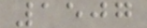1507
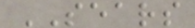SEARS
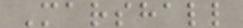Marshall
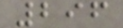296
